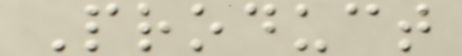Product
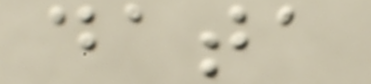data
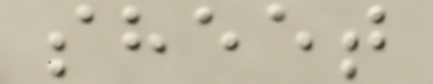sheet
